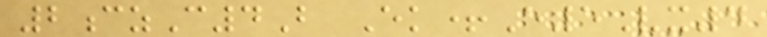2czC4B Ek+E5Vx4
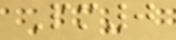Pm0
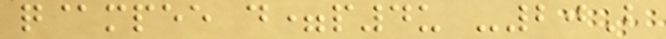q@mpee d=p4u -20B
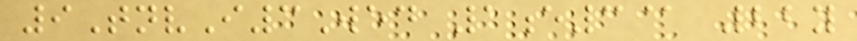9TnvI3Wed 1e3@ 22y
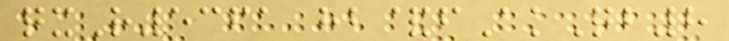qxR5361 hb&fAkQb8
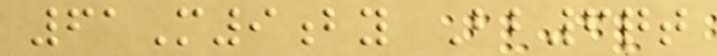61M9by Bb6qt
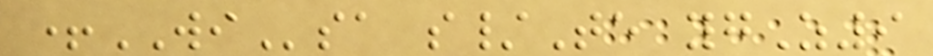+WIsa s/Te ygZ9
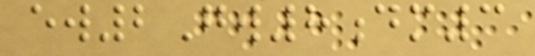ew2Gw8dm3
